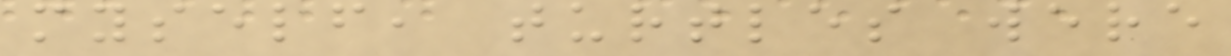myself, turtles were
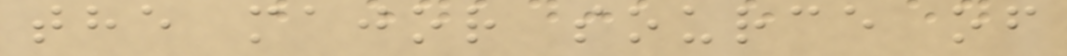the major source of
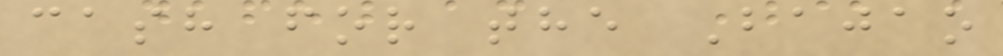cash for the Bajao
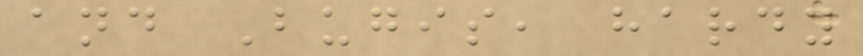and Bugis, hardy
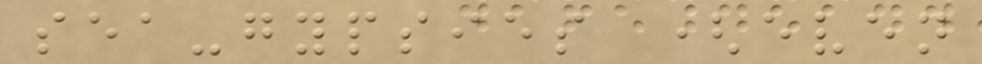sea-gypsies (even
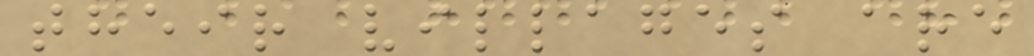their villages are
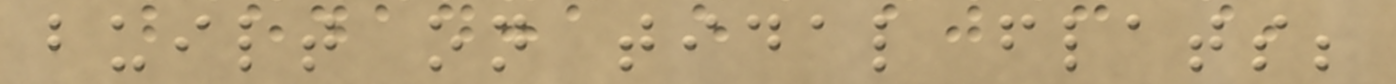built on tidal flats;
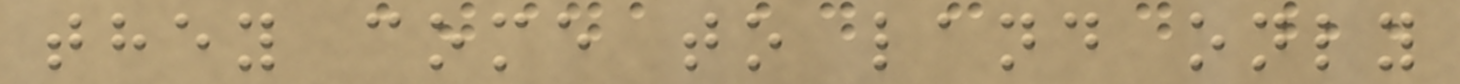they come to land only
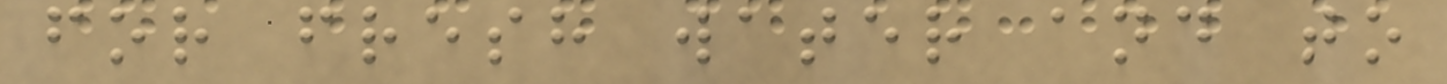for fresh water and to
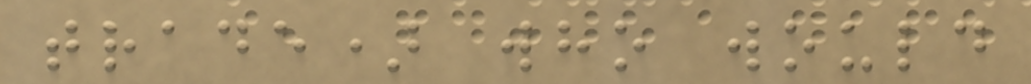trade) who would
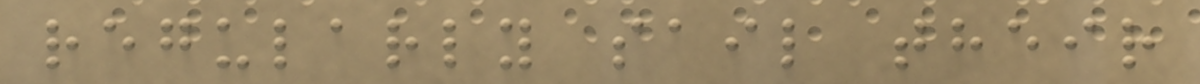regularly sail their
